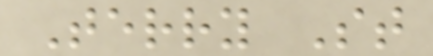Terry St
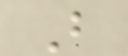B
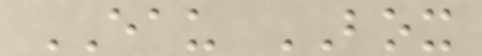EAU BOX
